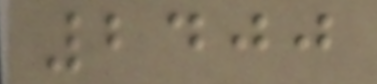2400
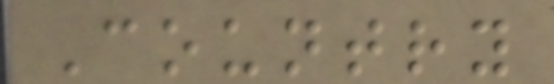Country
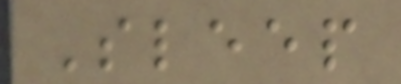Sleep
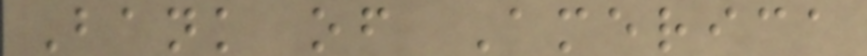Bank of America
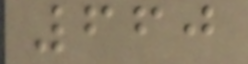660
